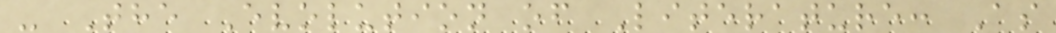- The Evolution of Literature: As
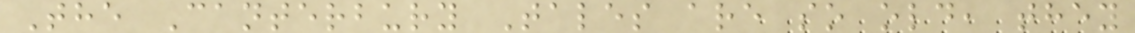The Canterbury Tales are so old, they
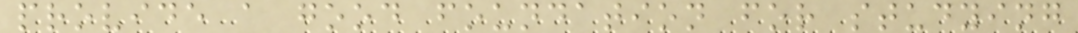provide a good foundation for studying
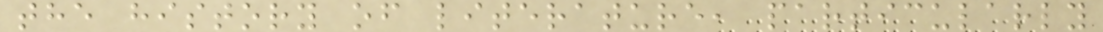the history of literature, particularly
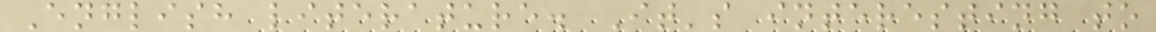English literature. It's interesting to
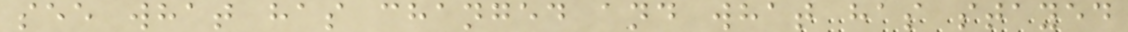see what has changed and what has stayed
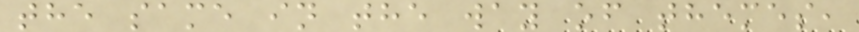the same in the way of themes,
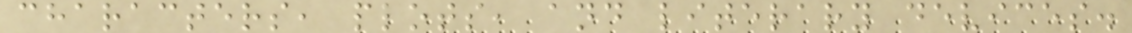characters, plots, and literary devices.
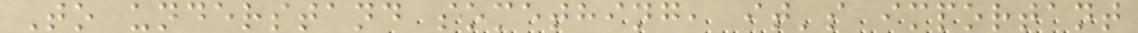To understand something, it's important
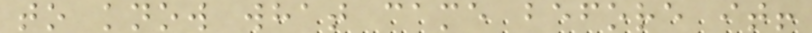to know what came before it!
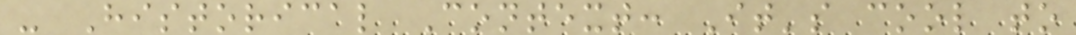- Historical Context: It's cool to
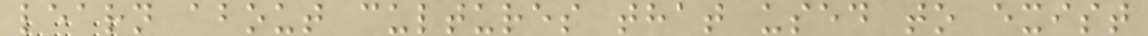learn about cultures that used to exist
